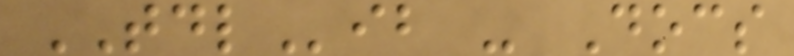TDLib - Docs
